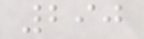290
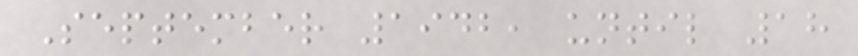September 1942, until 18
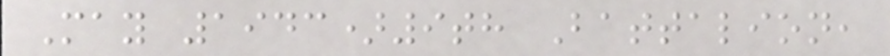May 1943)9th Battalion,
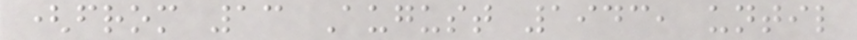(from 13 August 1943, until
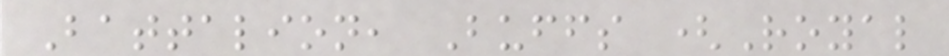Battalion, Buffs (Royal
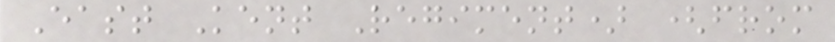East Kent Regiment) (from
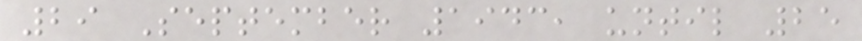29 September 1943, until 25
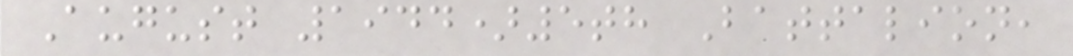August 1944)5th Battalion,
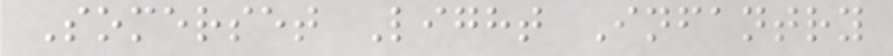Somerset Light Infantry
